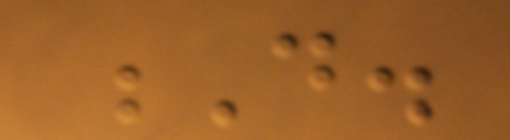D.
